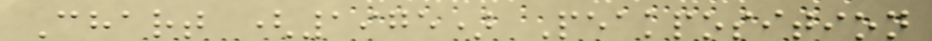Chart (1975) Peakposition
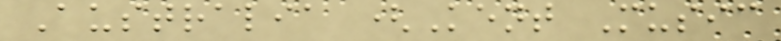Australia (Kent Music
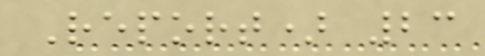Report) 23
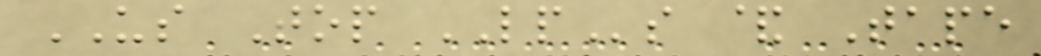US Top LPs & Tape
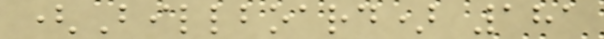(Billboard) 181
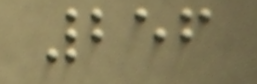256
